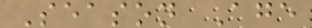Season Age
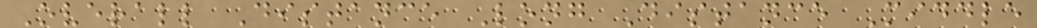Overall Distance Long Distance Middle
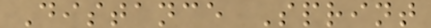Distance Sprint
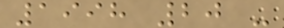1998 20 -
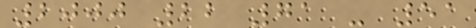2000 22 71 - 51
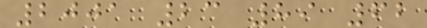2001 23 89 62
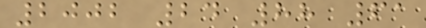2002 24 88 61
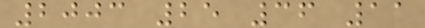2003 25 36 11
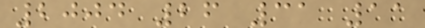2004 26 31 11
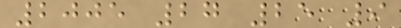2005 27 25 9
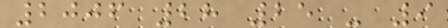2006 28 25 - 9
